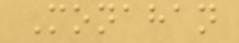Monahan
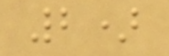2)
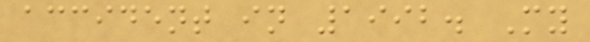accident in 1992. My
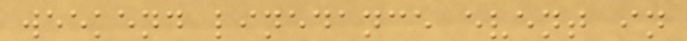weekend linedance event in
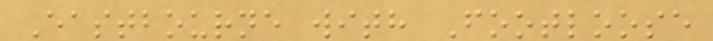Eastbourne with Footloose
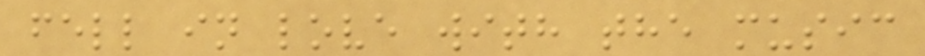fell in love with the music
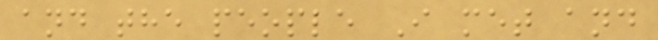and the people I met and
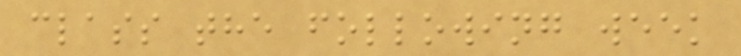class the following week
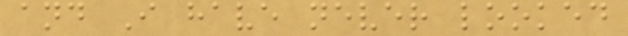and I have never looked
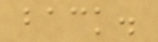back.
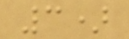3)
